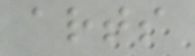arts
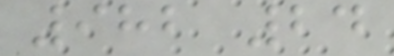982 24
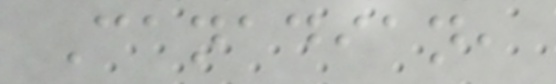Canadian,
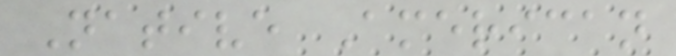Native American
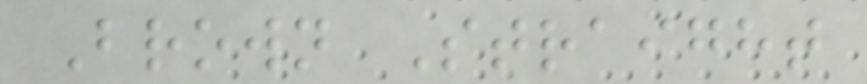Brown Straight
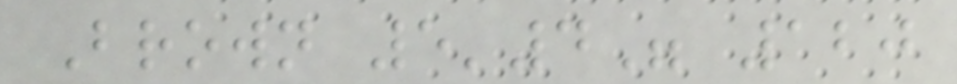Brown 5'4" 120
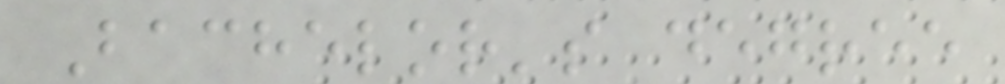Bachelor's degree
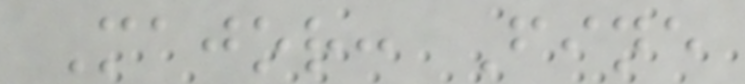Major: Fine
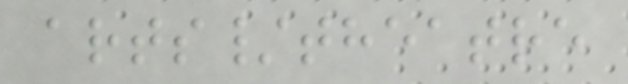arts/theatre
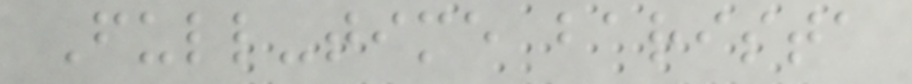Full-time barista
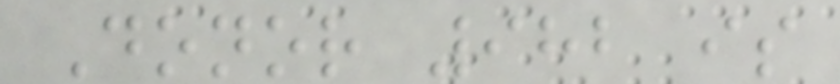Donor 982 is
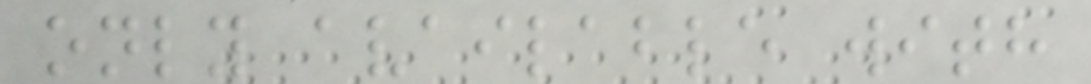only available with
